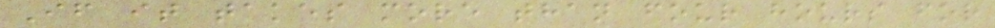If it takes more than four hours for
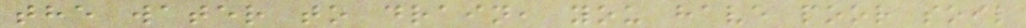the water to drain, you have poor soil
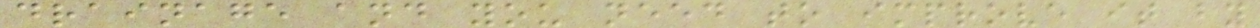drainage and you need to improve it by
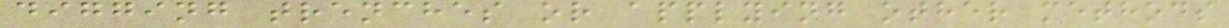digging trenches or applying other methods
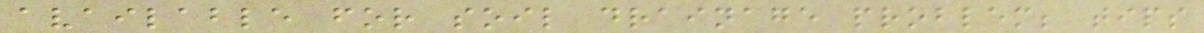available for soil drainage problem; tips
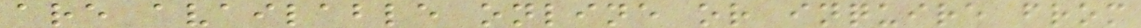are available online or inquire from
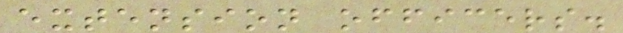extension officers.
